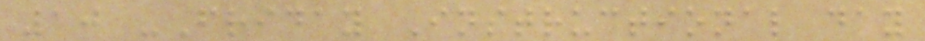10 -Friday Instructional day
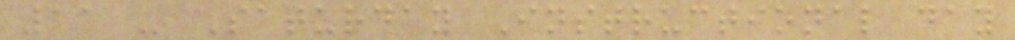11 - Saturday Instructional day
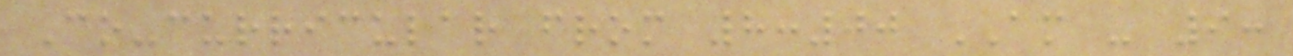Co-curricular from 8:00 AM - 9:
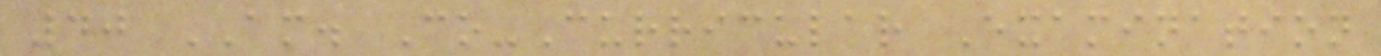40 AM. Co-Curricular Examination
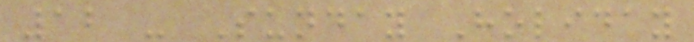12 - Sunday Holiday
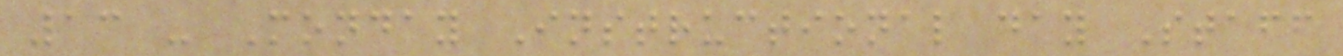13 - Monday Instructional day Staff
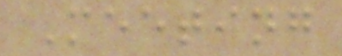Meeting
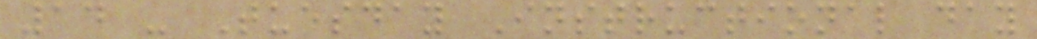14 - Tuesday Instructional day
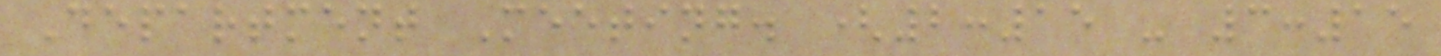Department Meeting. (2:15 - 3:15
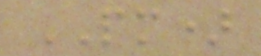PM)
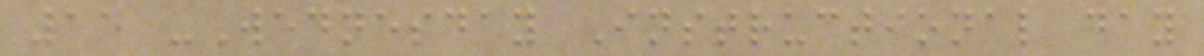15 -Wednesday Instructional day
